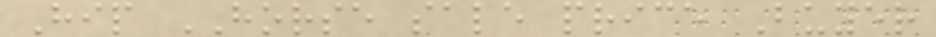Hip HORSE sale price Buyer
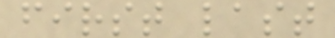first last
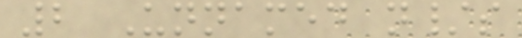2 Unnamed n/s
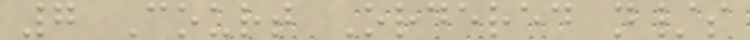7 Court Ordered n/s
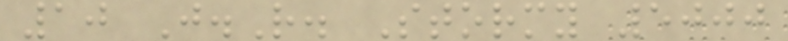10 J.R. Stormy 5000
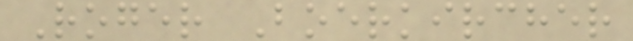Roger Boerkircher
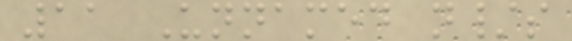11 Unnamed n/s
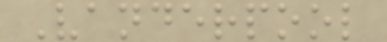Vanderpool
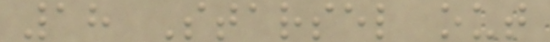18 Starsel out
